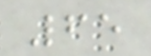65
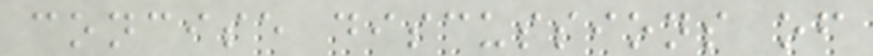concise discussions of
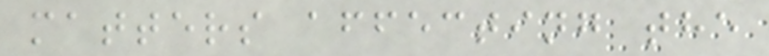matters affecting the
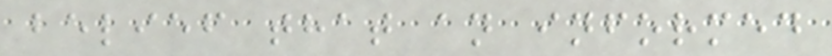belief that an informed
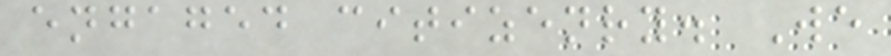engaged citizenry. We
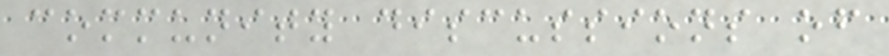community discussions of
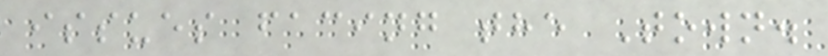issues facing the Town.
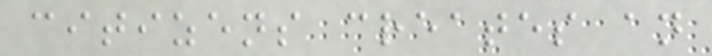citizens creates an
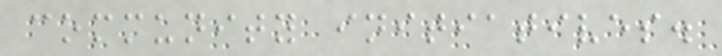community initiatives.
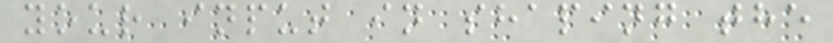your input in shaping the
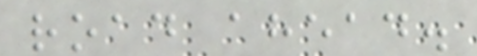road ahead.
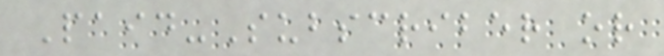Paid-Subscriber or
